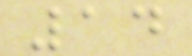14
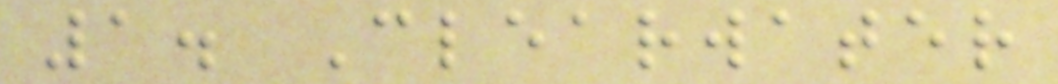1. Clearwater
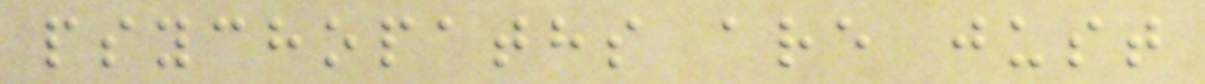psychopaths are just
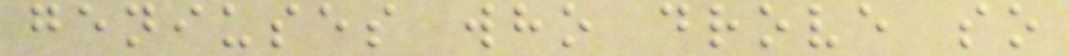geniuses who drove so
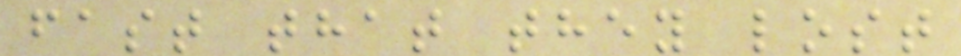fast that they lost
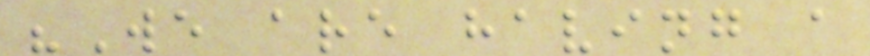"We are having a
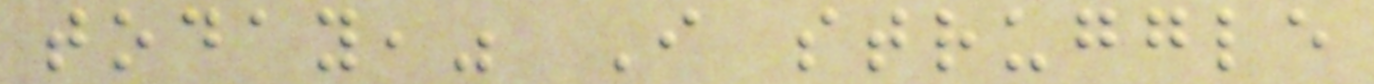today," I struggle
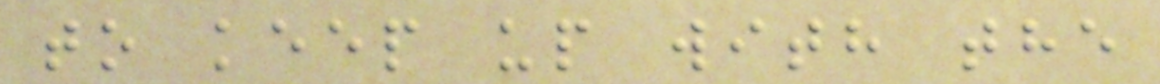to keep up with the
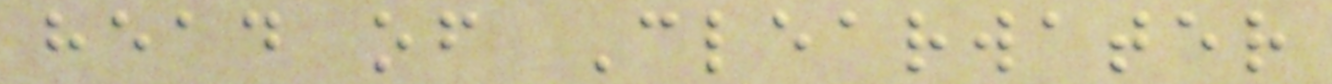head of Clearwater
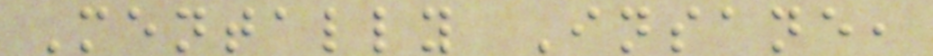Mentally Insane,
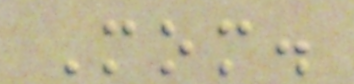Mom.
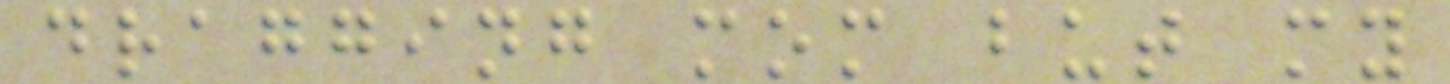dragging mom but my
